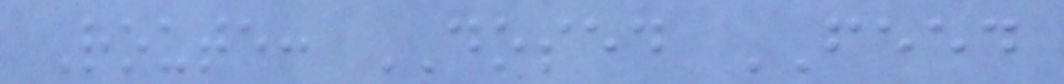Route: DOSED FEED
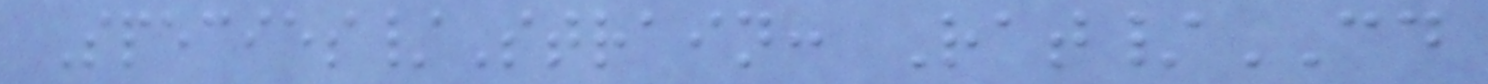Species/Strain: Rat/CD
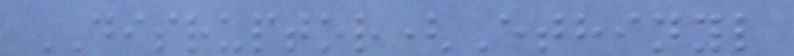DISRUPTOR(Ethinyl
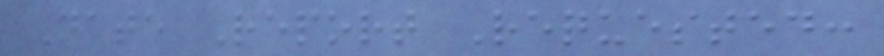Date Report Requested:
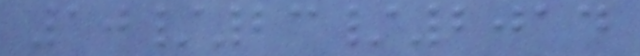10/23/2014
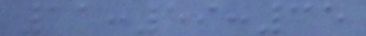11:59:35
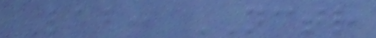Lab: NCTR
